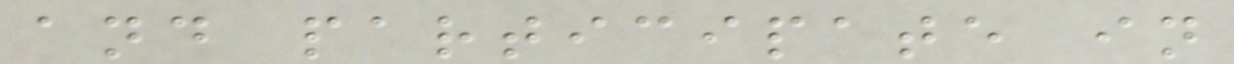and participate in
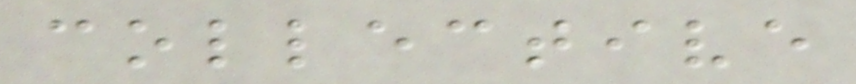collective
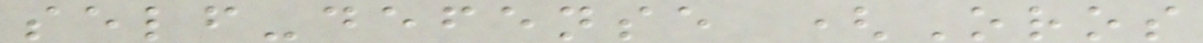self-defense (Oros
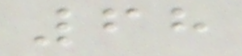68
